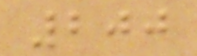200
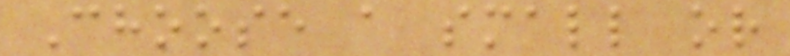Choose a small or
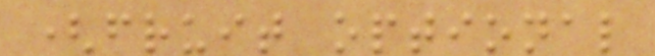(fruit optional
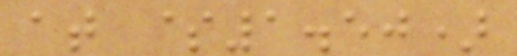at $1.50)
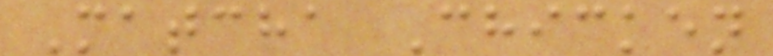Matcha Chicken
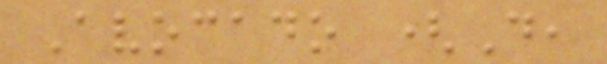Avocado (D,
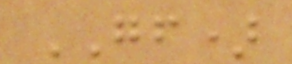GF)
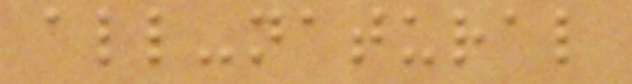all-natural
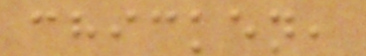chicken,
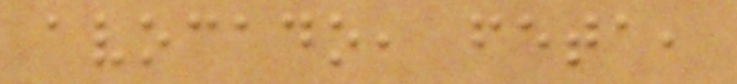avocado, feta,
